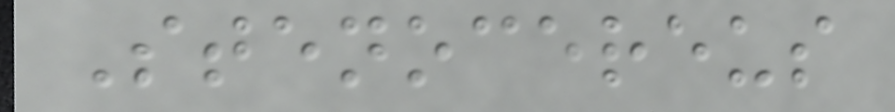Stenocereus
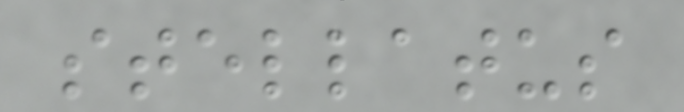stellatus
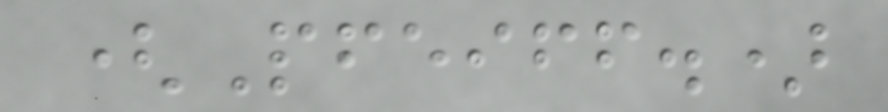(Pfeiff.)
